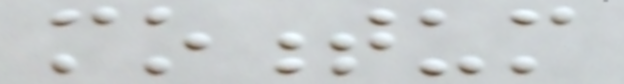momentum
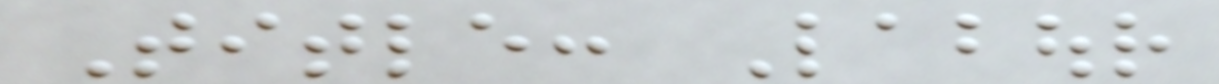Title: Labour
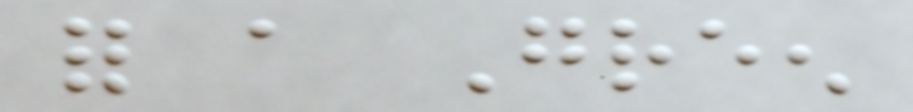for a Green
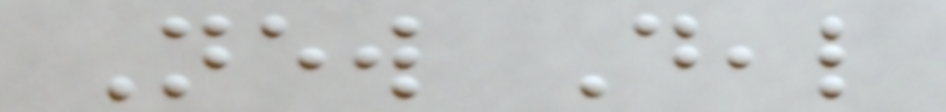New Deal
